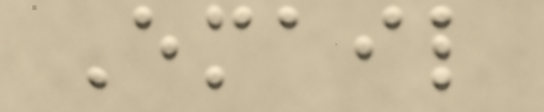Email
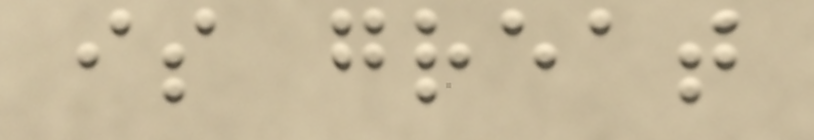is great
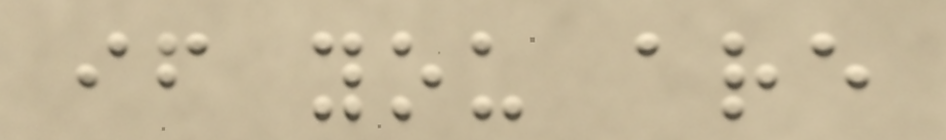if you are
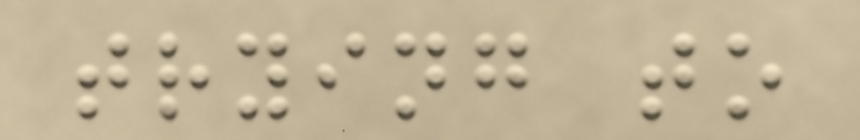trying to
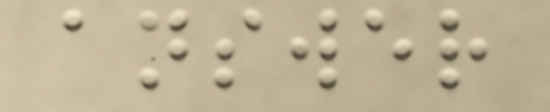answer
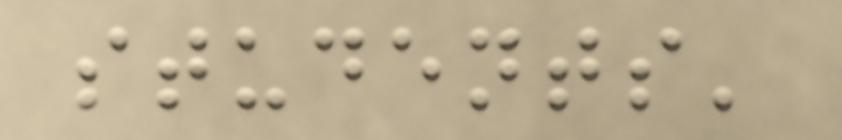students'
